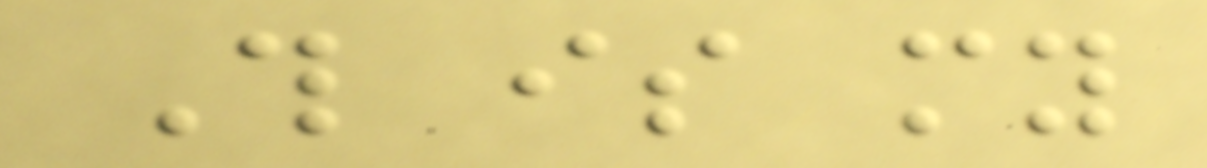This is my
